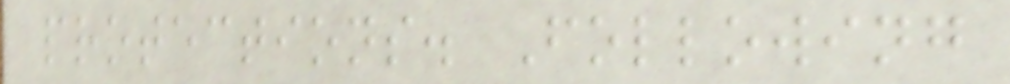protections. Following
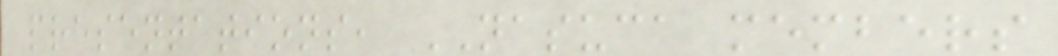presentations, NASUCA members
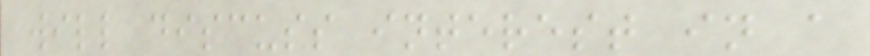will discuss interest in a
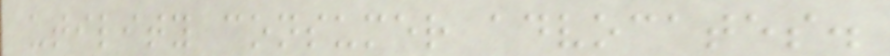utility consumer advocates.
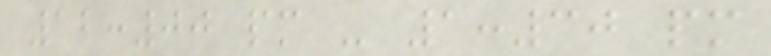12:00 pm - 1:30 pm
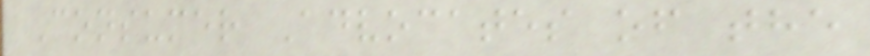Consumer Advocates of the
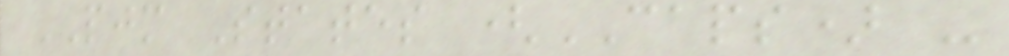PJM States (CAPS) -
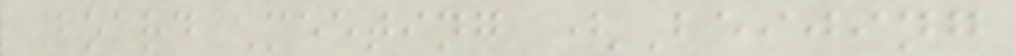Board Meeting (Beijing
